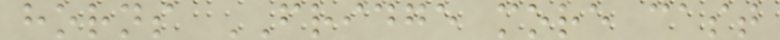horns FRIDGE more cast
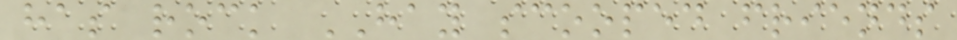has rock HAY scooped friends
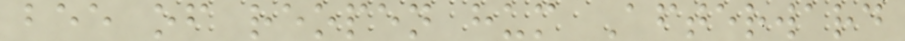bee of reopen hum Afterward
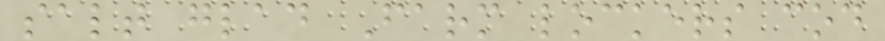salt glad Farm lockers cod
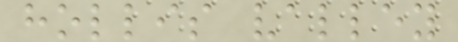hollis valley
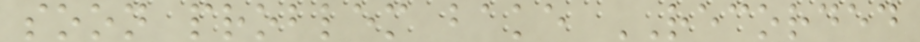soon problem bake RECORDED
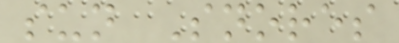sun Snores
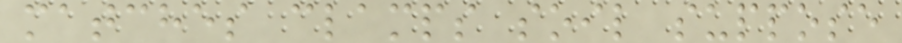matches clamps soil suppose
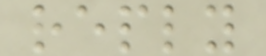reply
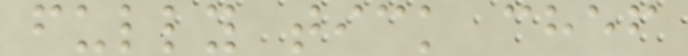fully tick chef
